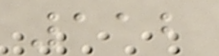112
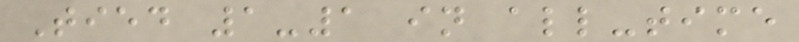Tied 1-1 in all-time
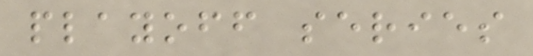playoff series
